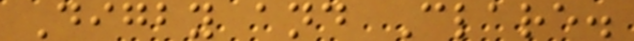Digby and Clare.
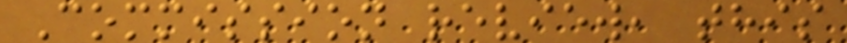Commission review, this
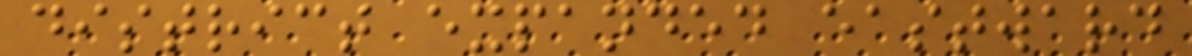district expanded eastward
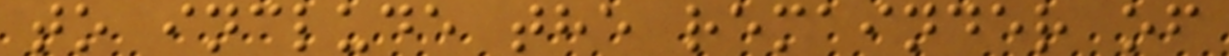to include the remainder of
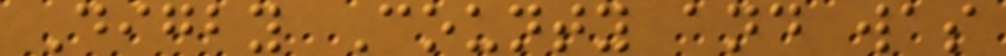Digby County and was
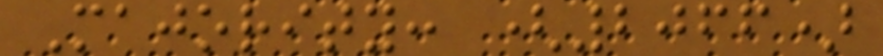Majority: (2066)
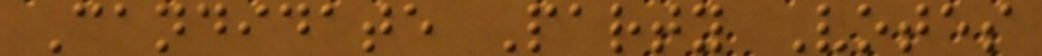Candidate Party Votes
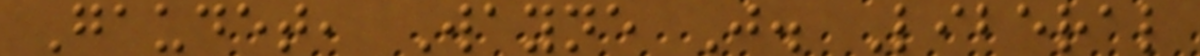Gaudet, Wayne J. Liberal
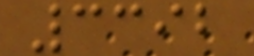3392
